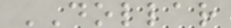DOLLAR
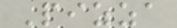Pizza
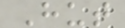Hut
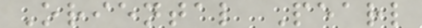Oriental Pearl
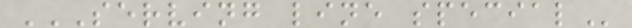SERVING LINE SPECIAL
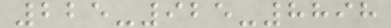225-925-8898
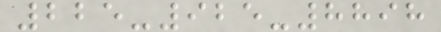225-925-8898
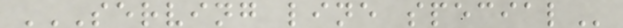SERVING LINE SPECIAL
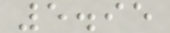5.95
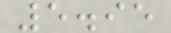5.95
